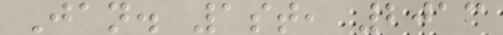Jan. 1st, 2013
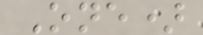One)
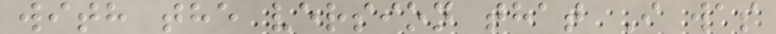with the version that I was
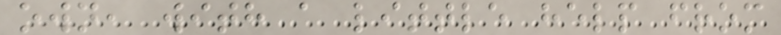own, with a little help from
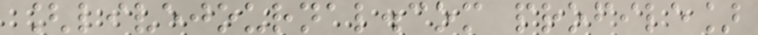[livejournal.com profile]
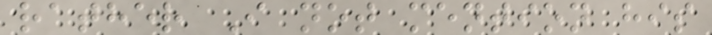rather I not mention his
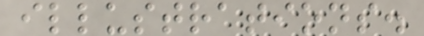illustrations.
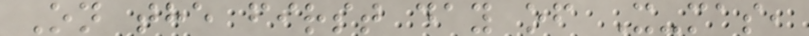On the first day of X-mas,
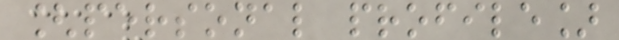[personal profile]
